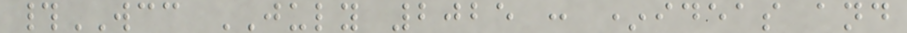#WCC JULY 2025 : *ideas and
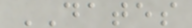DATES
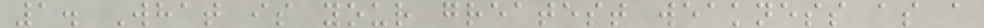1. What is your greatest weakness as a
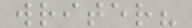writer?
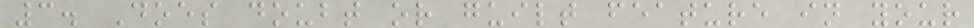3. Does doubt or guilt feature in your
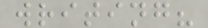writing?
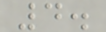4.
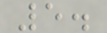5.
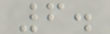6.
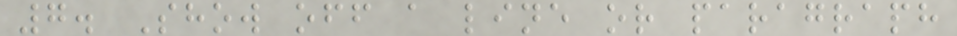7. Show off a line or paragraph
